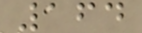164
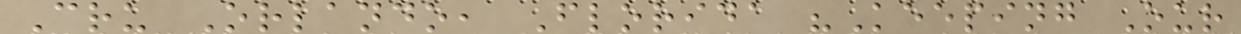Cru Orlando, Florida "Keeping Our
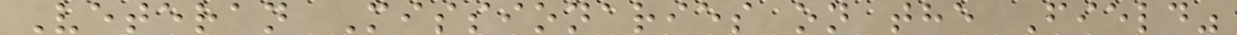Veteran Missionaries on the Field"
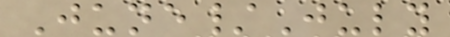June/July
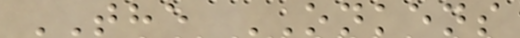THE ONKENS
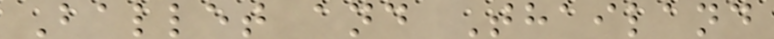Ballet and Thailand
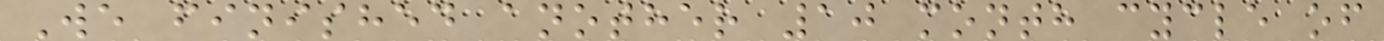We finished another 10 month cycle of
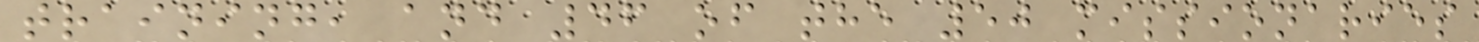training, and 46 of the 50 missionaries
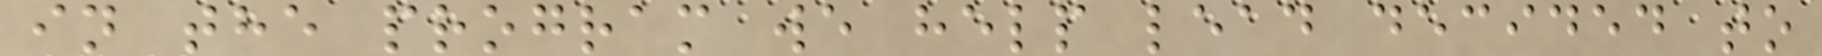in the program we help lead decided to
